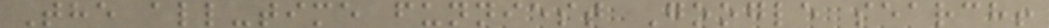The all-time funniest Google search!
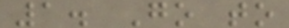1. Go to
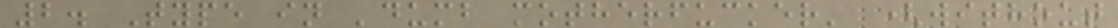2. Type in 'dumb motherfucker' (without
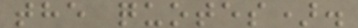the quotes).
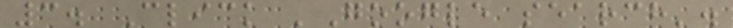3. Click 'Google search'.
